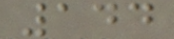144
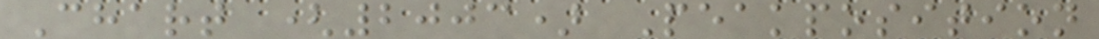Chart (2003) Peakposition
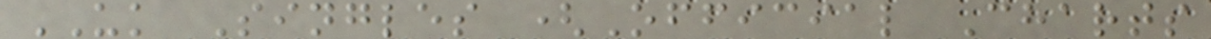UK Singles (Official Charts
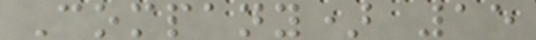Company) 15
